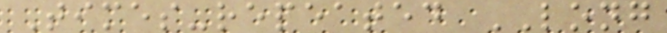Times-repeated LONG
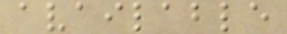available
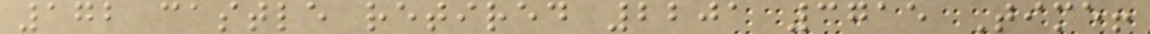172 castle retired 2201 3715 Time!
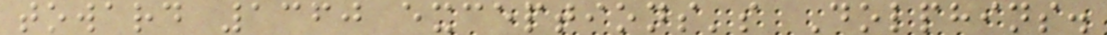toward 1360 exceptions's Dolphins.
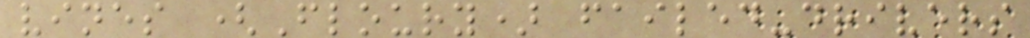vines (Floury) failed-drivers
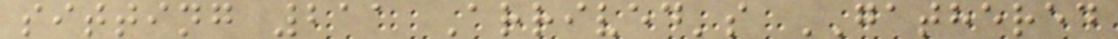sitting 211 Arrived's GATHERED
